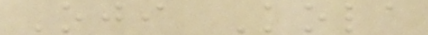Oji Kola
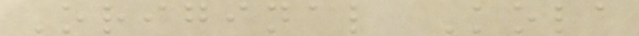Original Kola
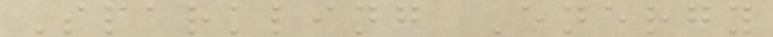Sparkling Energy
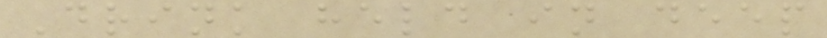Drink held in deep
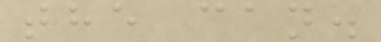the can.
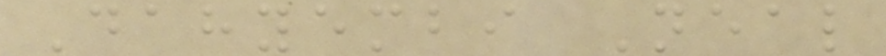Dahyembi Neal
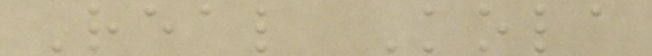Real Kola
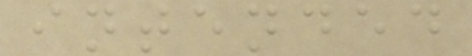intended
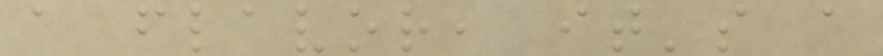a flavor, it's a
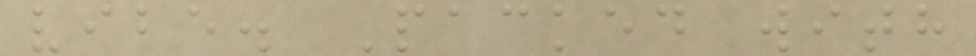vibe. Packed with
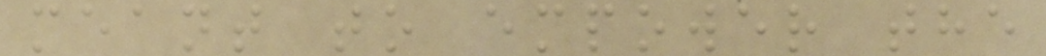meant to empower the
